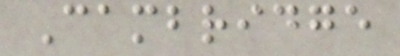Cambridge
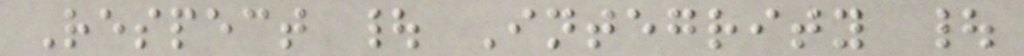Respect | Integrity |
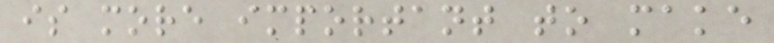is more important to make
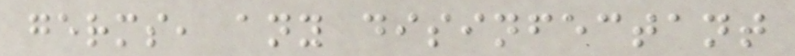germs, any disinfectant
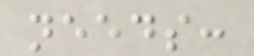needs:
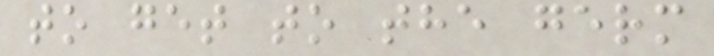to get to the germ
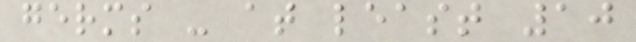germs - at least 10
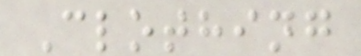Clothing
